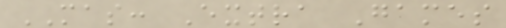MAS: Extra Games
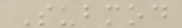Submod
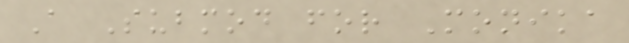A Submod for Monika
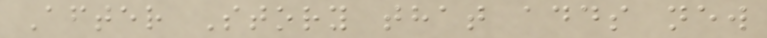After Story that adds new
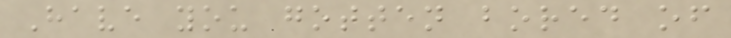Have you gotten bored of
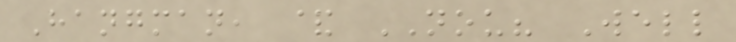Hangman, & NOU? Well
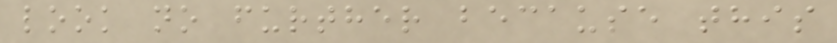look no further because this
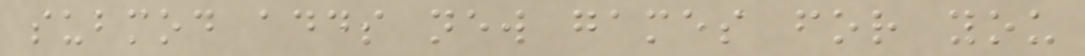submod adds new games for you
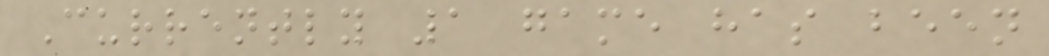Currently 1 game has been
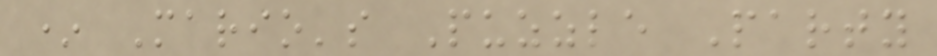* Mario's Puzzle Party
